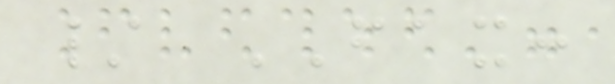/ FAX:
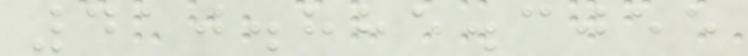410.885.3055
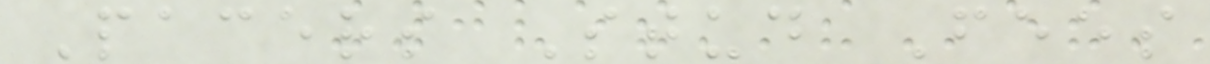Pacers Stud Fees
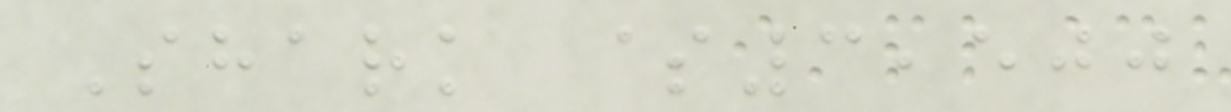Shark $3,500
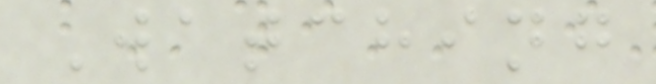Watching
